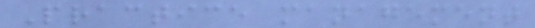Practice management
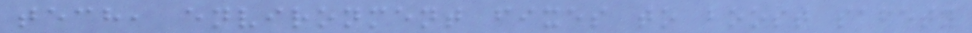tech, environment fixes to boost safety
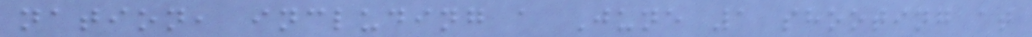nation, including a June 1 shooting at
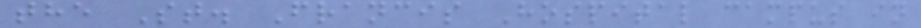the St. Francis Hospital campus in
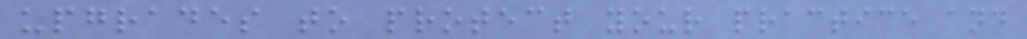upgrades to protect your practice and
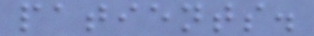patients.
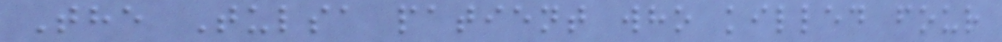The Tulsa patient who killed four
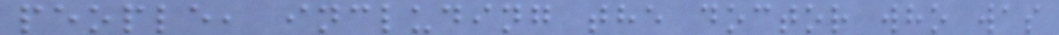people, including the doctor who was
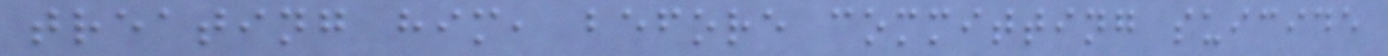treating him, before committing suicide
